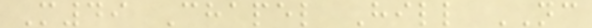M49 Chapel Hill NC
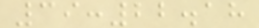39:22.18
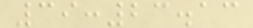39:23.13
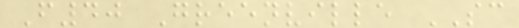F40 Greenville SC
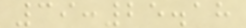39:25.18
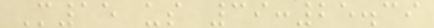M15 us 39:25.39
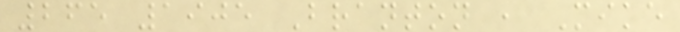265 1905 Branton , Mike
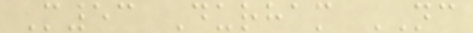M53 Durham NC
